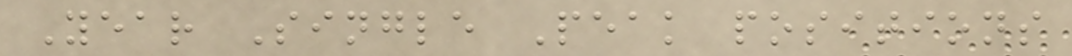Year Single Peak positions
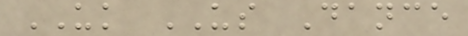UK US Dance
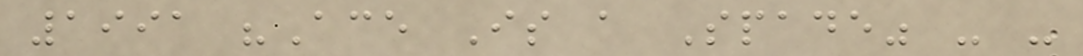1991 "Ace Is a Spade" - -
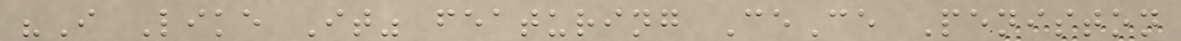"I Like It" featuring CeCe Peniston
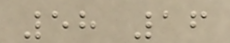58 16
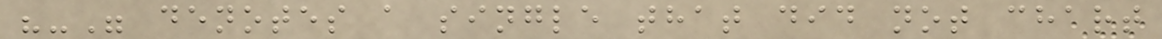"-" denotes a single that did not chart
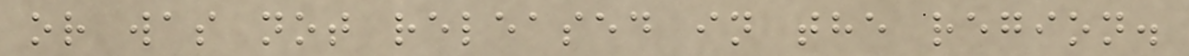or was not released in the region.
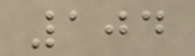104
